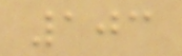103
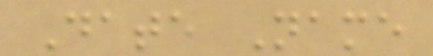Date Name
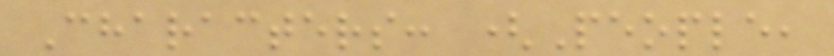Characters: (People,
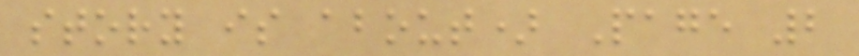story is about) Page 2
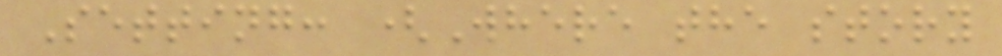Setting: (Where the story
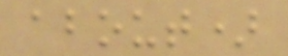about)
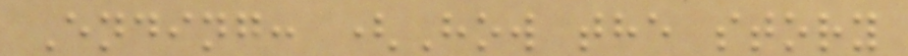Ending: (How the story
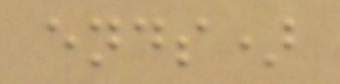ends)
